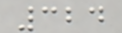324
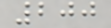200
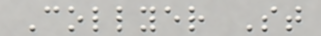Collyer St
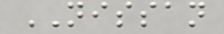NISSAN
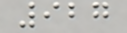927
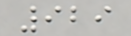929
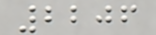2206
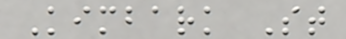Kimbark St
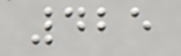425
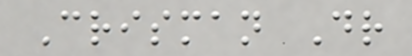Crisman Dr
